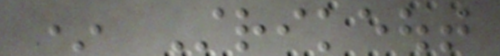* Strikeout
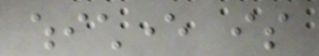whichever is
